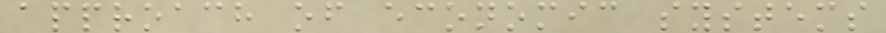approach of economic systems
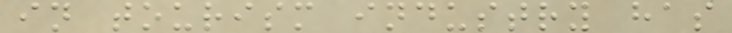in tourism industry has
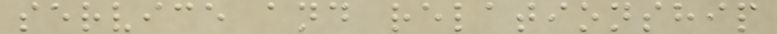service and relationship
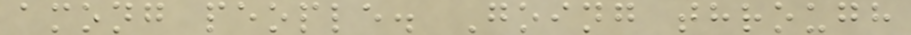among people. Going through
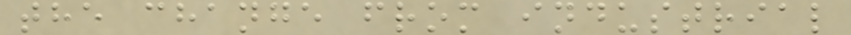the change from industrial
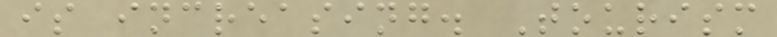is increasing. Tourism
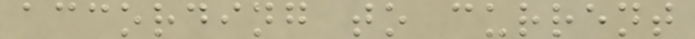according to current
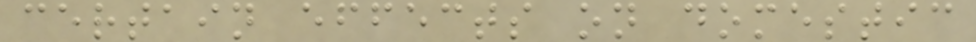certain effects on domestic
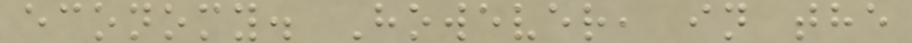economy. However, in the
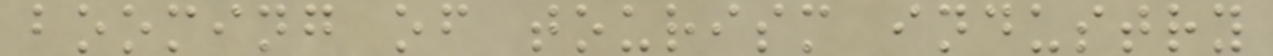booming of tourism industry
